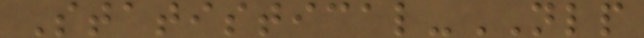Statistical-NLP
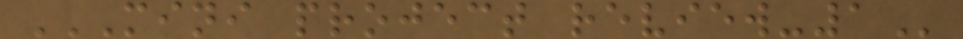MINI PROJECT REVIEW-1
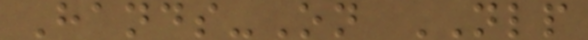Hands-On NLP
